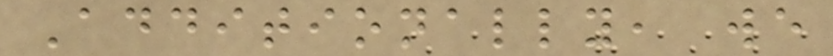Additionally, we
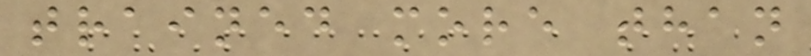trained more than
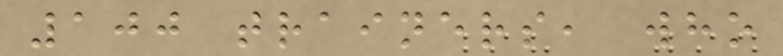100 trainers, who
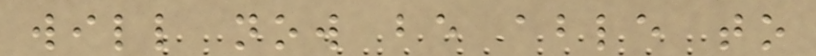will now be able to
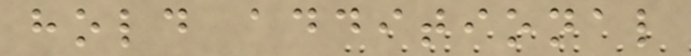hold additional
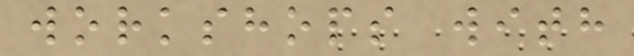workshops with
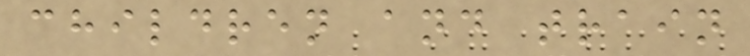children and train
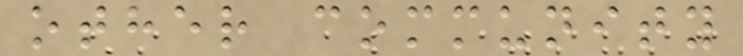other community
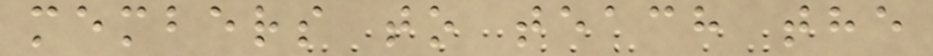members to teach the
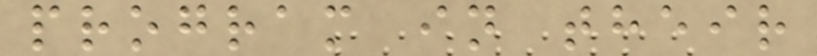program in their
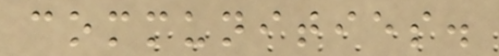communities.
